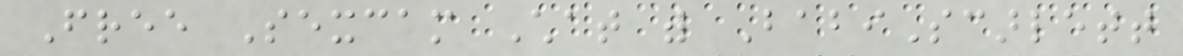Free Sexcam Chat with BabiScarlett
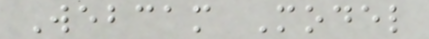Webcam Model
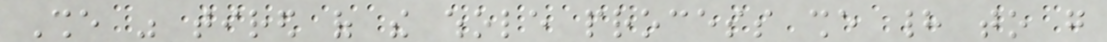She was tired of the whole process she had to go
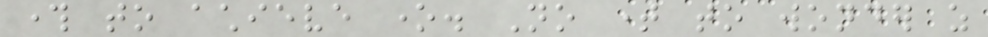through to achieve one. No time to wonder as
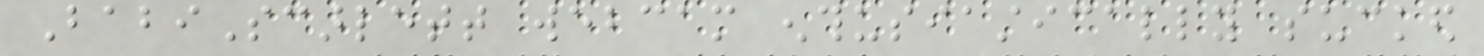BabiScarlett webcam enthusiastically sucked
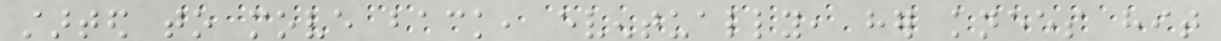started to move back, eventually, her knees hit
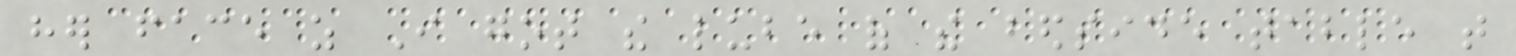her face as I got the lube of the bedside table that
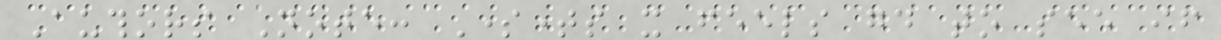Authors Note: Sometimes it feels good to see if
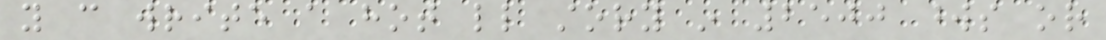you can write a hot little story in 2500 words or
